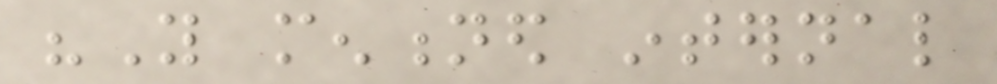"You mentioned internal
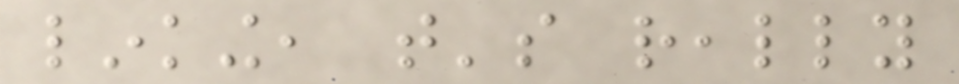linking, that's really
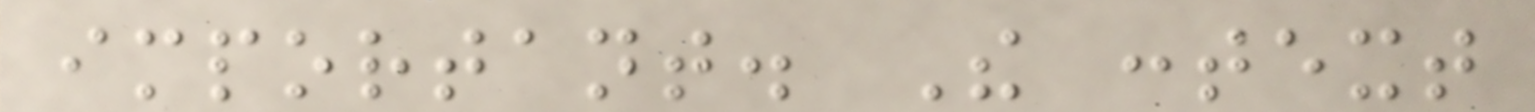important. The context
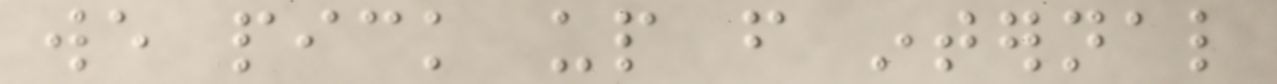we pick up from internal
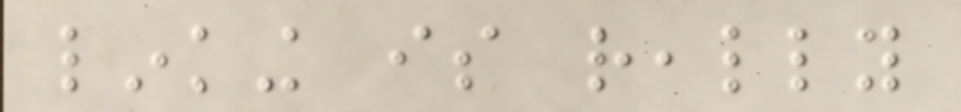linking is really
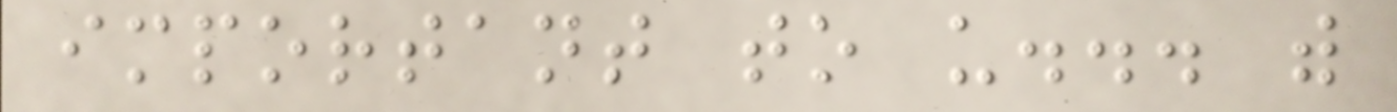important to us... with
